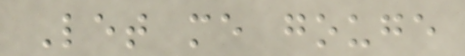Let me gouge
